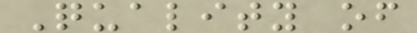Quality of
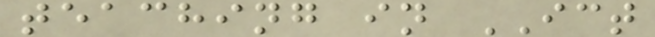teaching in ICT
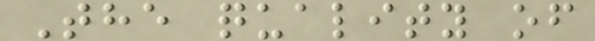The quality of
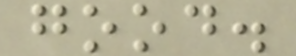good.
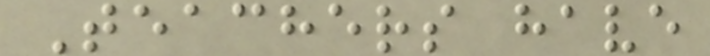Teachers have
